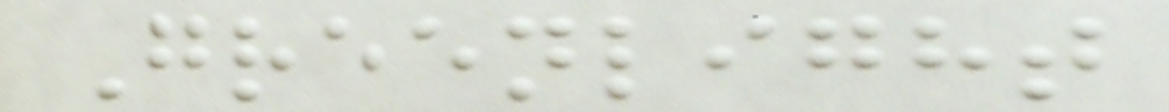Greenlight
